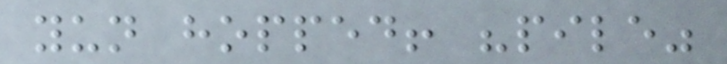yun hopped! "pile"
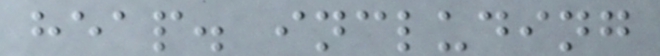heap. including
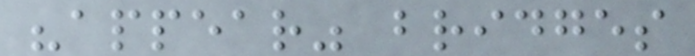"appear" bridges
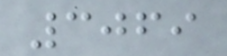3069
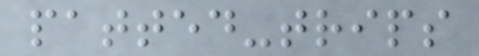patted-trips
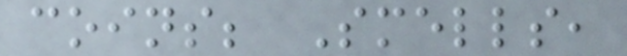coins; Smells,
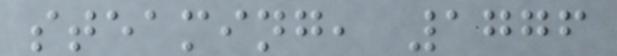steaming, 1776
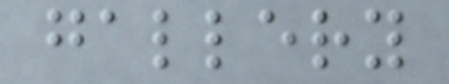gallery
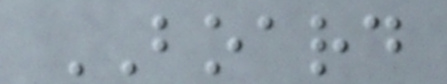BOARD
